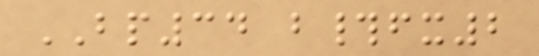BP34 b#fx2
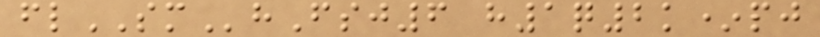flSMhFsj6 h1q2k*pj
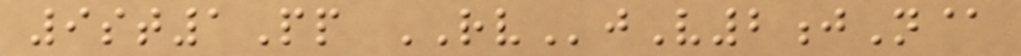9st1Pp RVjV2jN@
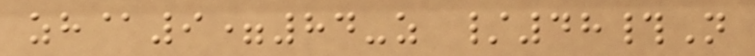zh@9=84-z /48#N
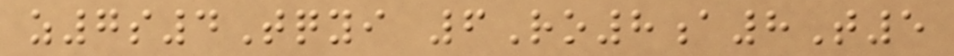z7s4Tqyi 6Ro8a8T5
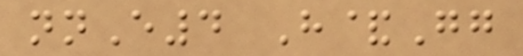nnE4 H&Gg
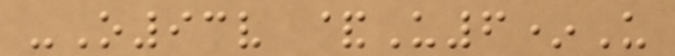-O93v &U6*U
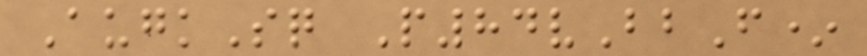AugkSq P84vBbF*
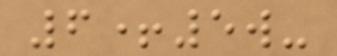6+5w-
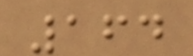164
